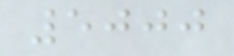5000
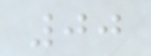00
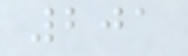201
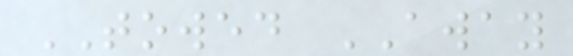TOWED AWAY
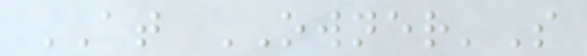AT OWNER'S
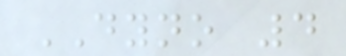DYNO 4
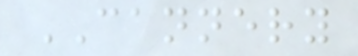CANNERY
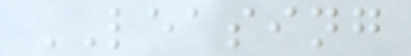LEASING
